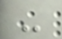-
